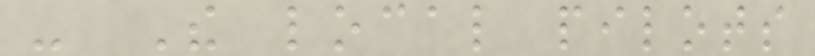- The local pilots
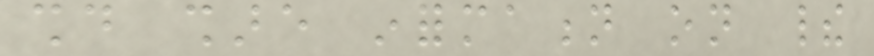should share information on their
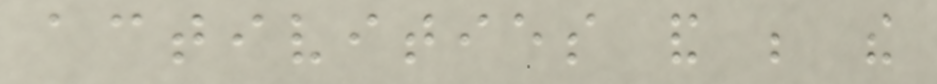activities and be the
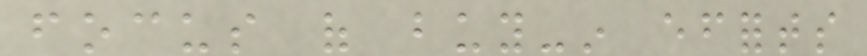focus of buy-in efforts
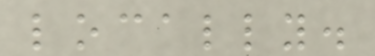locally.
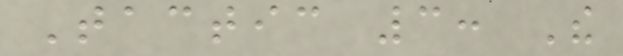Tactic 3: The
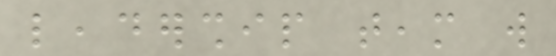leadership team will
